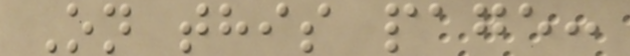On this page:
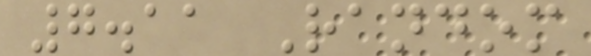7.11 Random
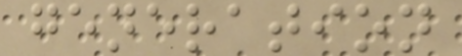generation
